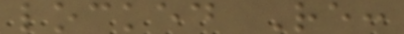locked Re:
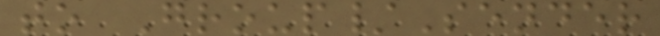to Group/Sender
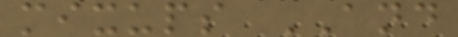mixups AND
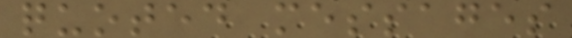quoted messages
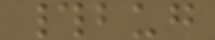#bug
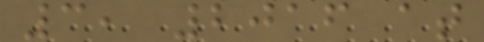3, 2016 at
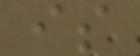is
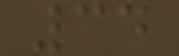34
